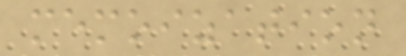memoization
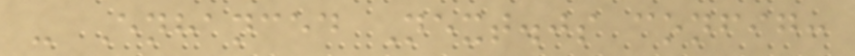- Enhanced Next.js config:
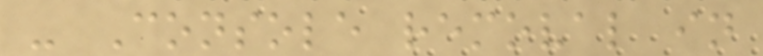- Console removal in
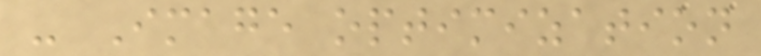- Image optimization
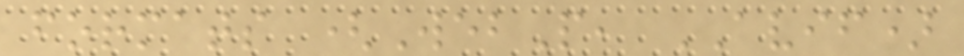formats (WebP, AVIF)
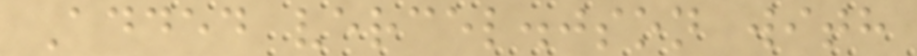Added vercel.json with
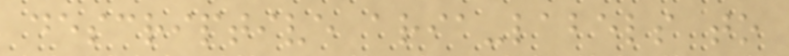descriptive aria-labels to
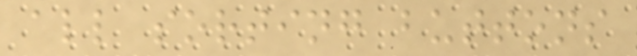all sorting buttons
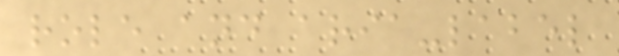role and aria-label
